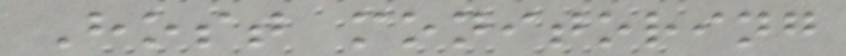Host monitoring
